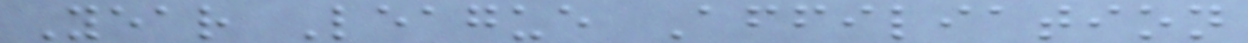Year League Affiliation
